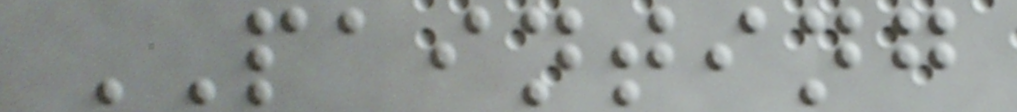PAINTING
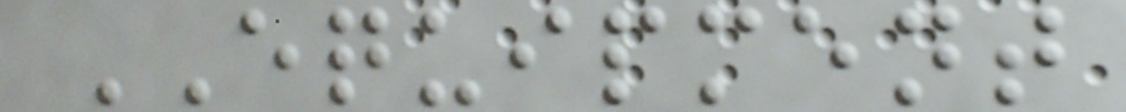EQUIPMENT
